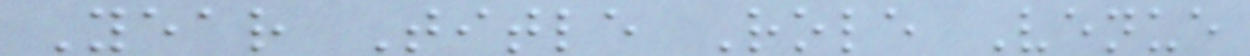Year Title Role Venue
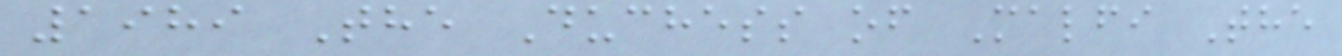1989 The Duchess of Malfi The
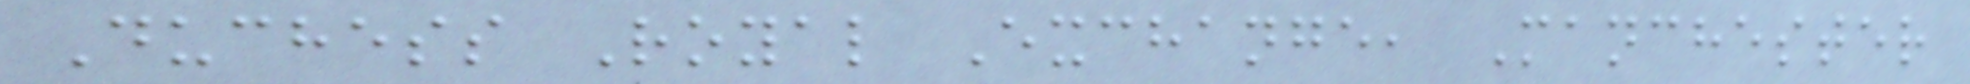Duchess Royal Exchange, Manchester
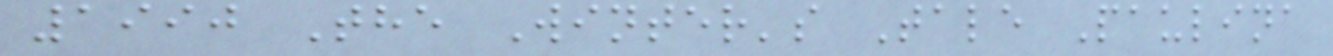1990 The Winter's Tale Paulina
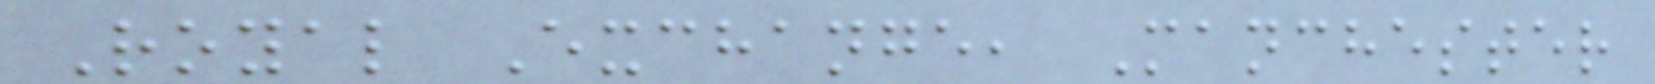Royal Exchange, Manchester
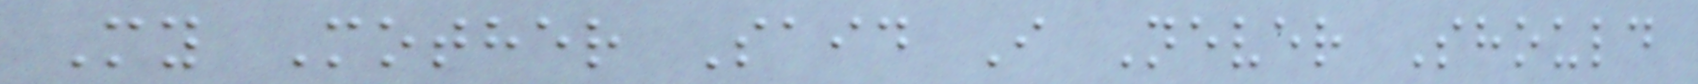My Mother Said I Never Should
